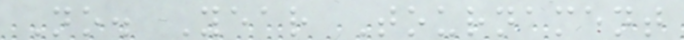No. Year Tournament
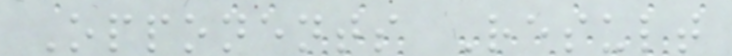Opponents Result
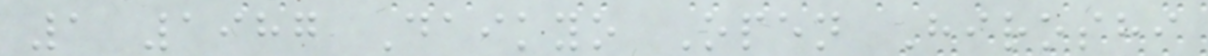1 1987 Daikyo Open Hiroshi
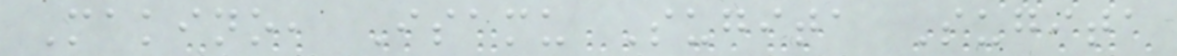Makino, Isamu Sugita Sugita
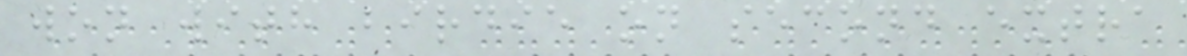won with birdie on second extra
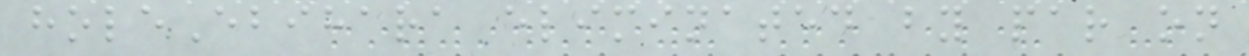holeEbihara eliminated by par on
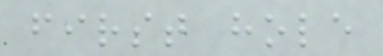first hole
